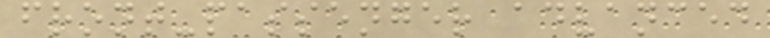front-passenger advanced
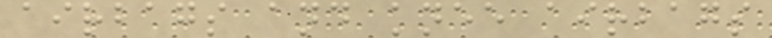airbags and knee airbags
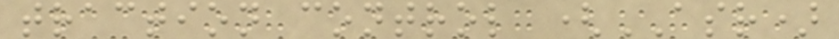traction control (ASR)
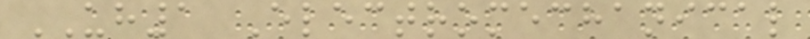UH1 Electromechanical
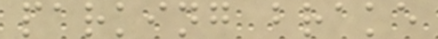parking brake
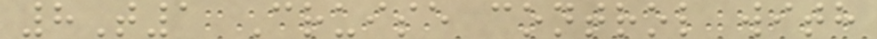8T1 Cruise control with
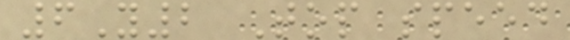6Y2 Top speed
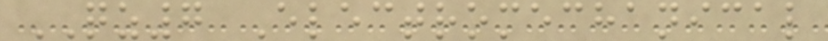QZ7 Electromechanical
